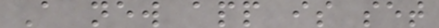A new app is set
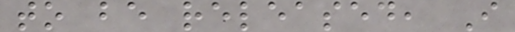to be released, I
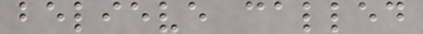believe called
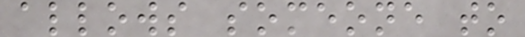allows someone to
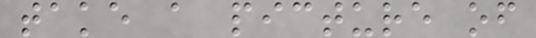take a picture of
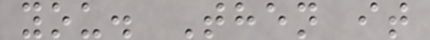you. Then it
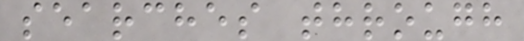searches through
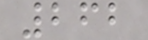262
